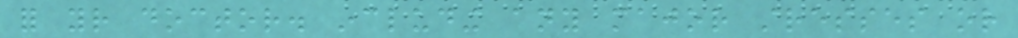for your doctor. including any major stresses or
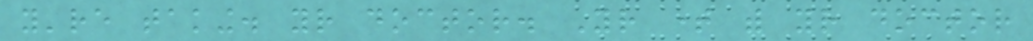you're taking. your doctor. Your time with your doctor
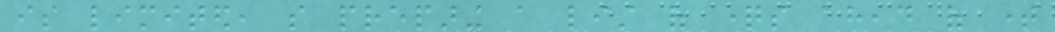is limited, so preparing a list of questions ahead of time
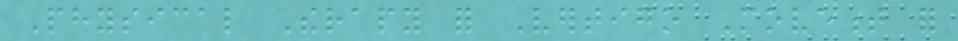Physical Therapy for Vertigo Movement for
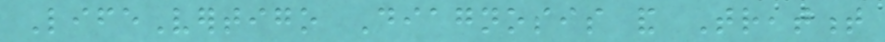LifeVertigo Diagnosis and Treatment
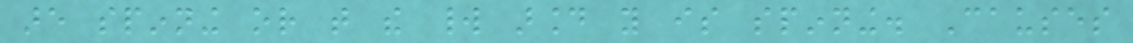are spinning or that the world around you is spinning. Causes
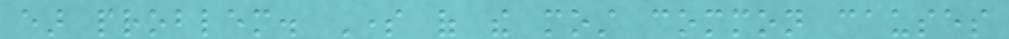ear problem. Some of the most common causes
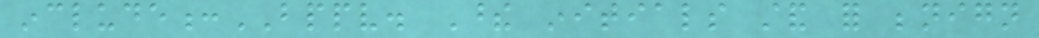include:BPPV. These initials stand for benign
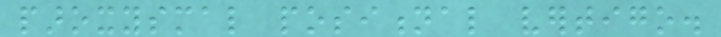paroxysmal positional vertigo.
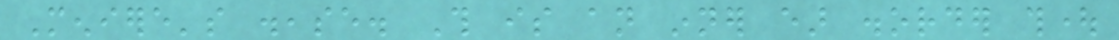Meniere's disease. This is an inner ear disorder thought
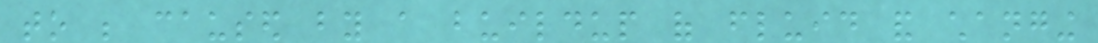to be caused by a buildup of fluid and changing
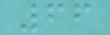66
